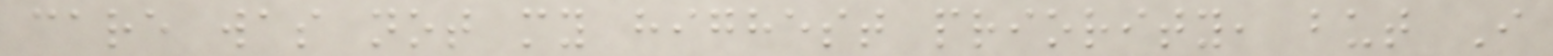care was not my highest priority, but I
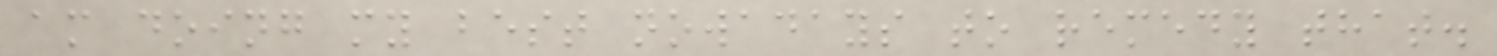am doing my best nowadays to remedy that.
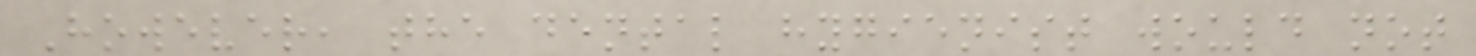However, the dental hygienist would not
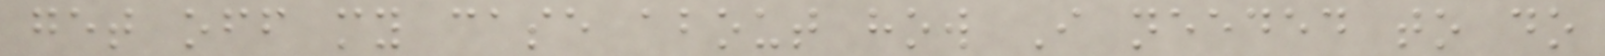get off my case about how I needed to do
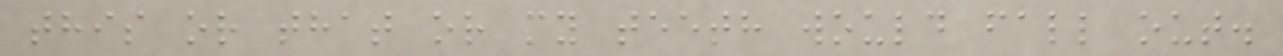this or that or my teeth would fall out.
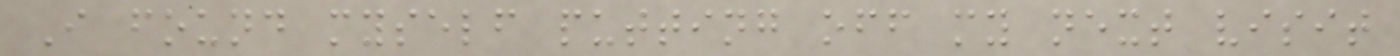I found myself putting off my next visit
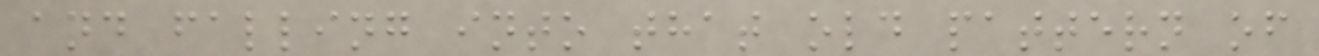and falling into that old pattern of
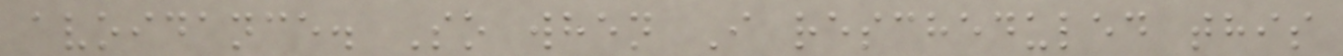avoidance. So when I rescheduled this
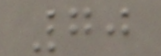70
